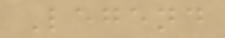Legend
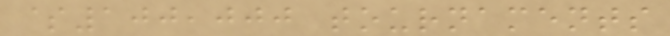$100,000 tournaments
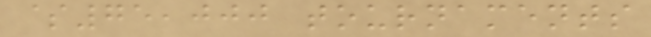$75,000 tournaments
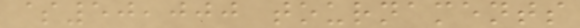$50,000 tournaments
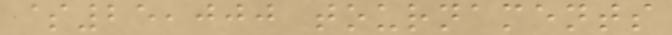$25,000 tournaments
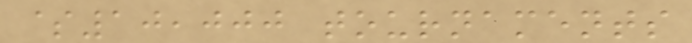$10,000 tournaments
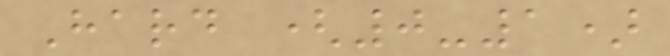Hard (0-1)
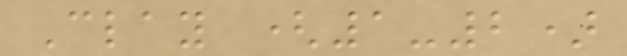Clay (1-2)
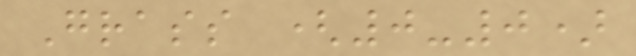Grass (0-0)
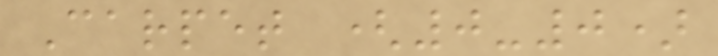Carpet (0-0)
